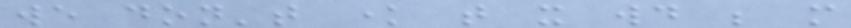we don't know that it would be more
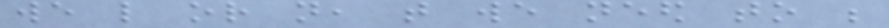we like or not, that we need to be
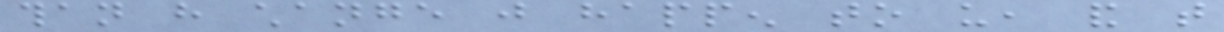than have change just happen to us, and that
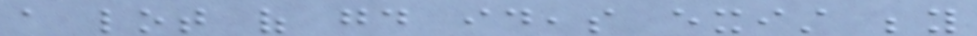a lot of good ideas exist beyond
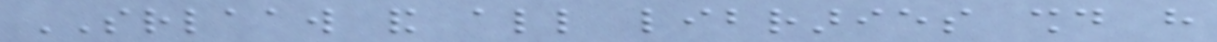SRLAAW and all libraries should have
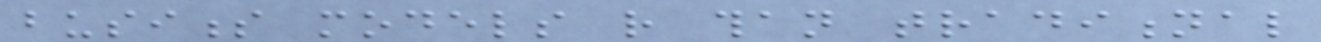business models rather than traditional
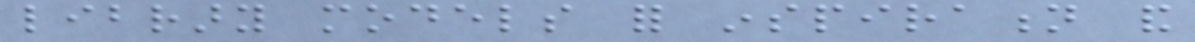library models for inspiration and
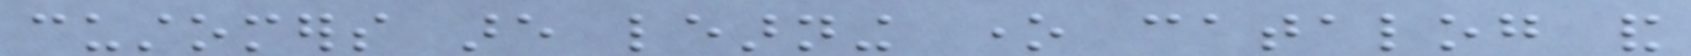customers are learning one catalog and
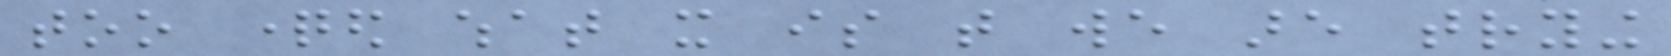too questioned what it is that we are trying
